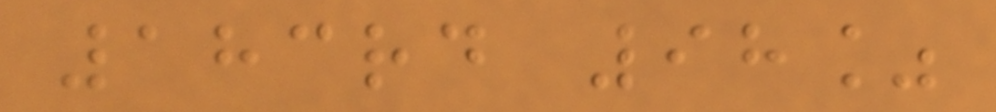183rd 98%
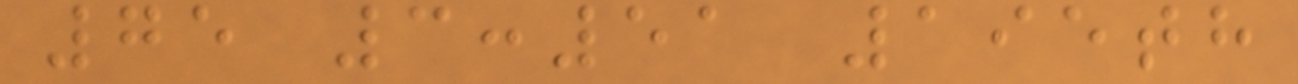75 3:51 195th
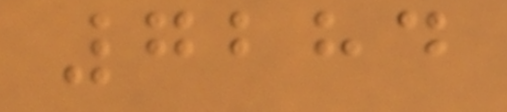7284
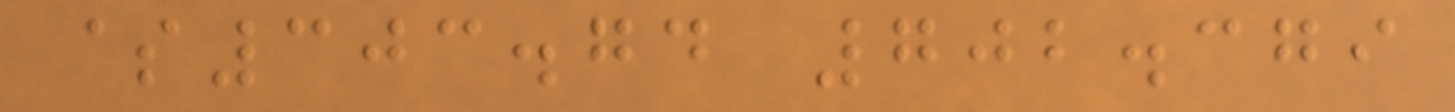$303.74 702.379
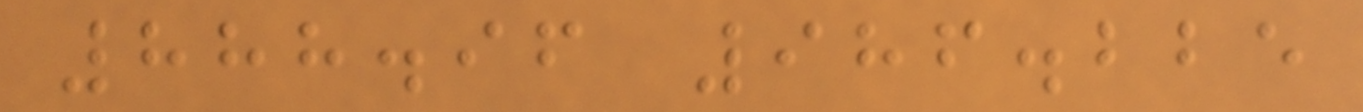888.96 986.225
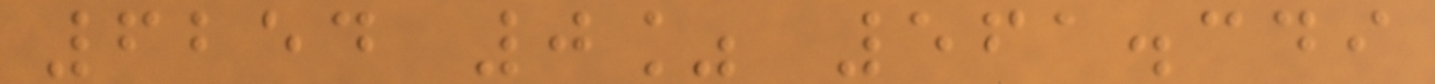6254 0% 561.349
